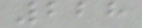228
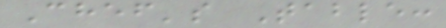Chef's Table:
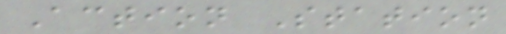Action Station
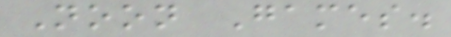Noon Games.
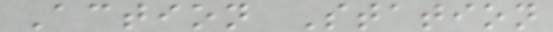Action Station
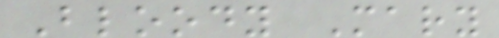Bloody Mary
